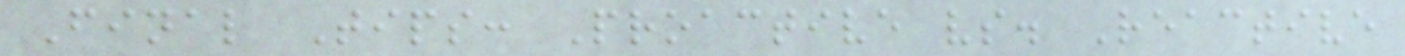Final Tips: Proactive vs. Reactive
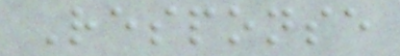Response
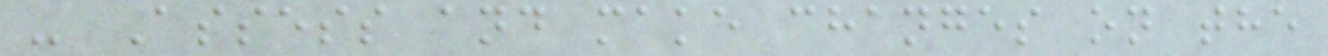- Assess and make changes on the
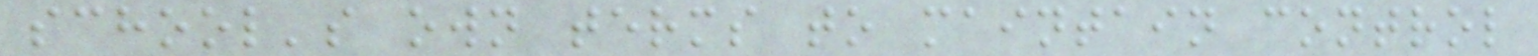school's own terms to maintain control
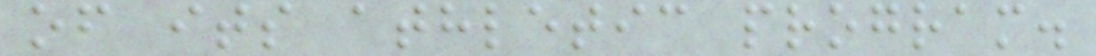of its athletic program.
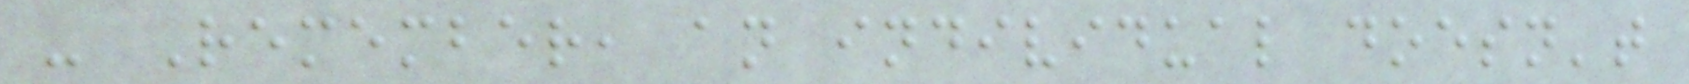- Remember, an individual doesn't
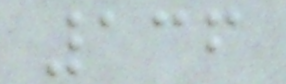136
